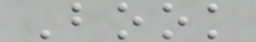Book
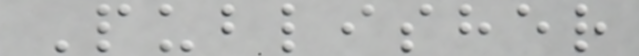Publisher
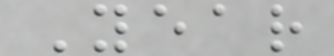Year
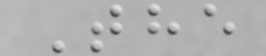The
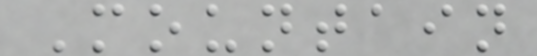Mountain
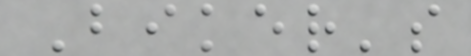Biker's
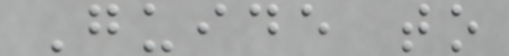Guide to
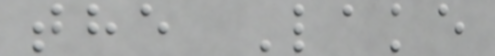the Lake
